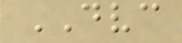DVC
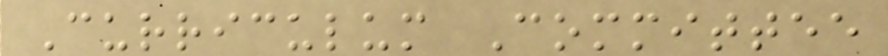Curriculum Committee
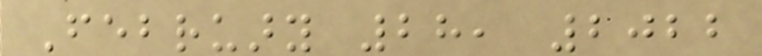February 28, 2022
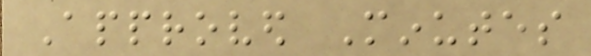Approved Minutes
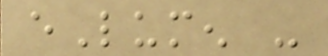eLumen -
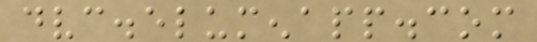dvc.elumenapp.com
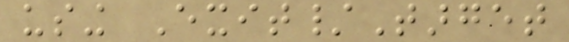using Exit/Target
